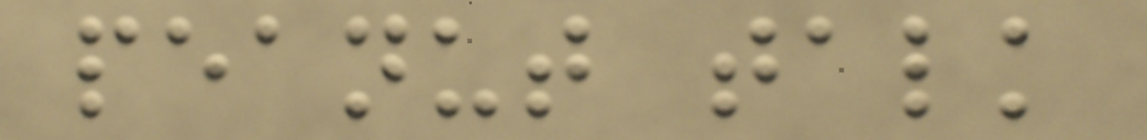peanut talk
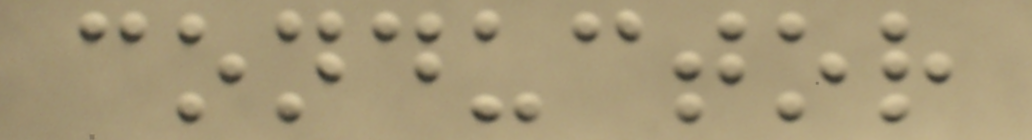conductor
